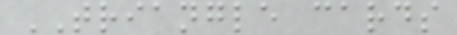TRIANGLE cards
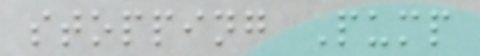stopping Pump
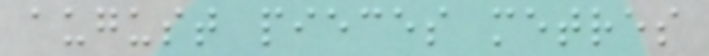august pieces metres
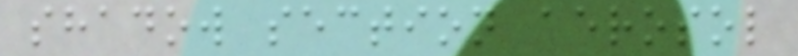shadow section aerosol
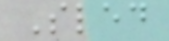Sled
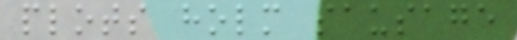plots holm sausage
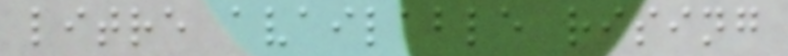litre available rising
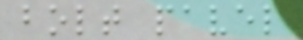bolt pavel
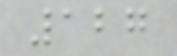127
